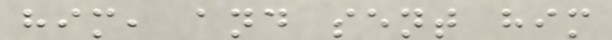him, and sent him
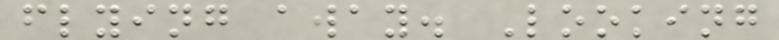flying away. Looking
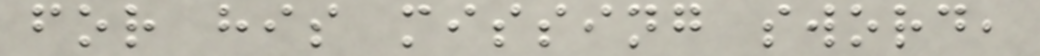for his missing sword,
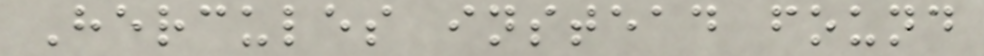Hercules instead found
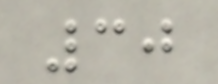30
